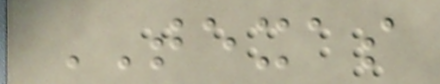TEXAS
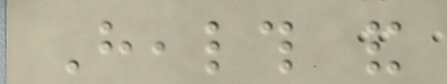Health and
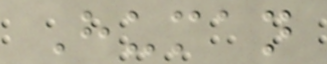Human
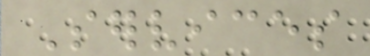Services
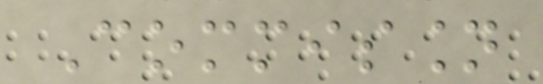Commission
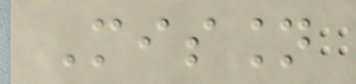Mission
